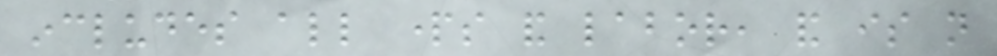includes all parts and labor, and is not
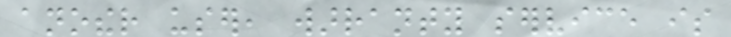another user, warranty service is
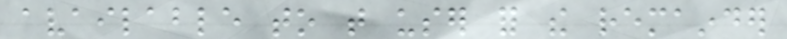available to that user for the remainder
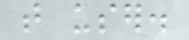that user.
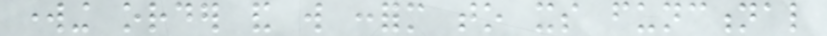working order and will conform to its functional
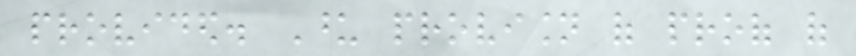provided. Upon provision of proof of
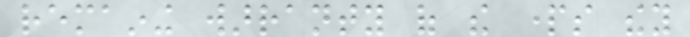remaining warranty of the parts they
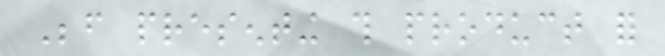Before presenting this product for
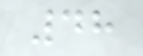48
